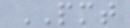PMT
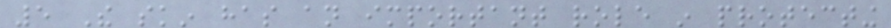5 The skin has an important role in protecting
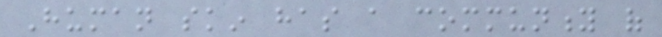Human skin has a community of
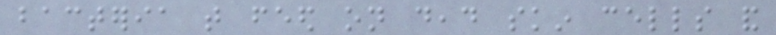bacteria that feed on dead skin cells and
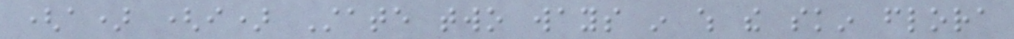(a) (i) State two ways in which the skin flora
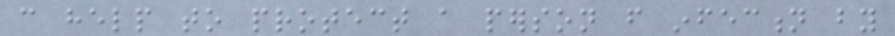can help to protect a person from infection by
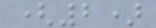(2)
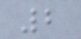2
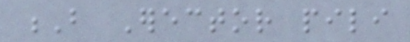B Erector pili
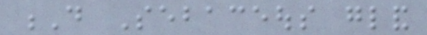D Sebaceous gland
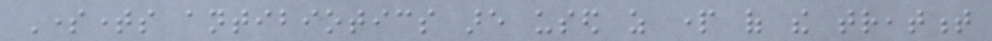Sometimes antibiotics are used as part of the treatment
